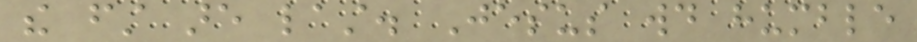the first are last. Jesus would humble
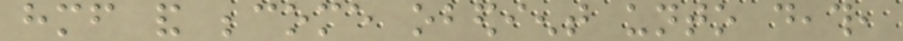himself and become obedient unto death,
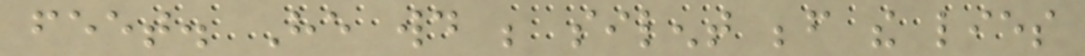feet. He would be silent before the lies
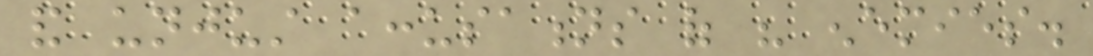and unjust accusations of his enemies.
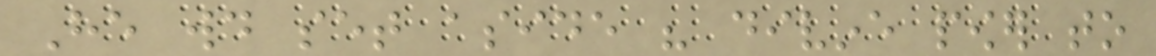He would set aside his divine power to
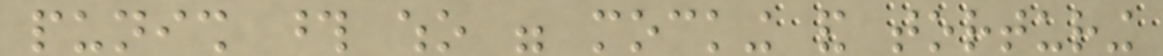punish those who were mocking and torturing
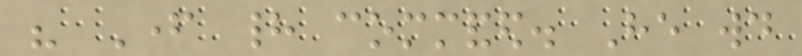his Father had commanded. He would
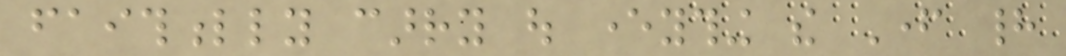faithfully carry out everything the Father had
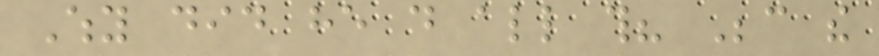Why did he do all this? Because the
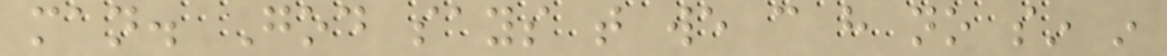man. God says that we can have no sin in
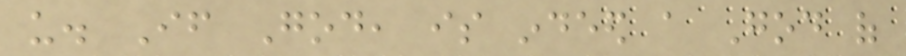us. If God, is indeed a God of
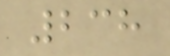238
